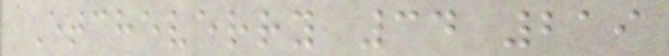Etcheverry 34 219
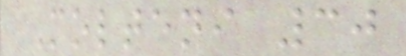Molteni 30
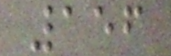156
